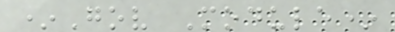*Gov Module*
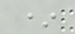*
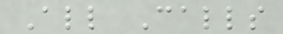All Calls
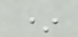*
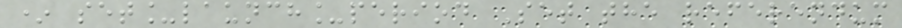* set_launch_period Set the referendum
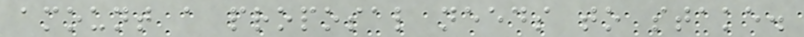amount a proposal needs to stake.
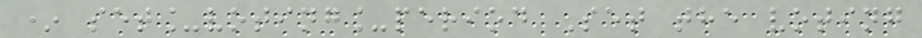* set_voting_period Set the voting
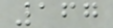167
